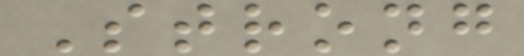Strong
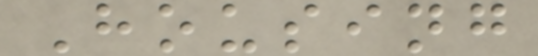Housing
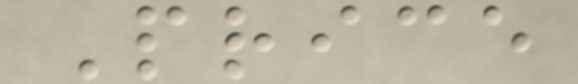Price
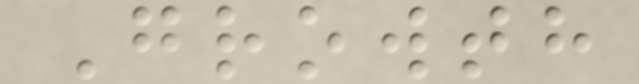Growth
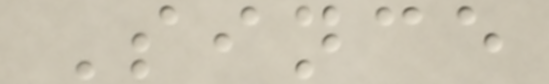Since
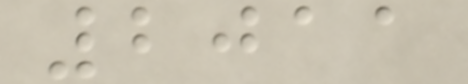2011
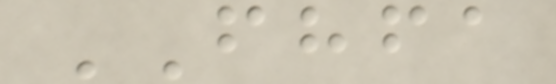FHFA
